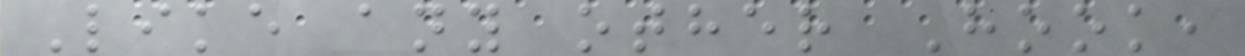Like any other Hook,
